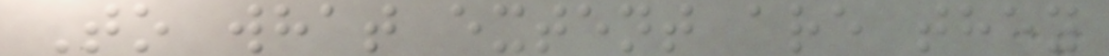To what extent are they
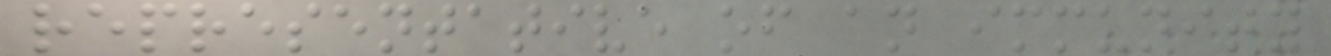representative of an immunity
